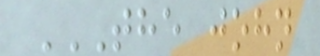THE JOHN
